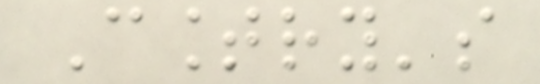Country's
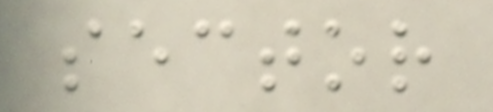sector
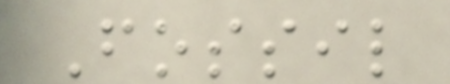Fossil
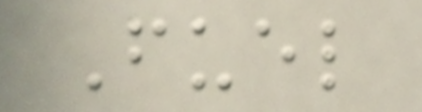Fuel
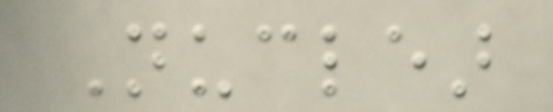Nuclear
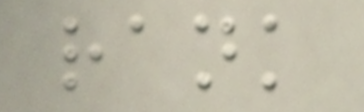rank
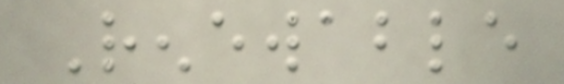Renewable
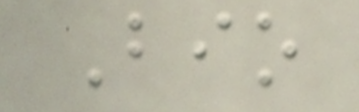Bio
